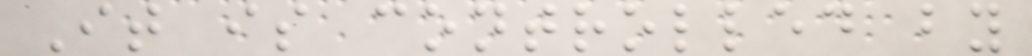It is controlled by
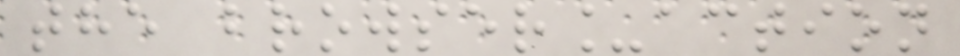the browser_action
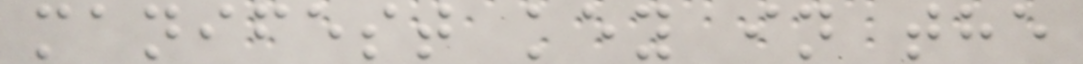manifest key in the
